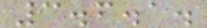3.6.1.
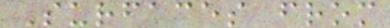Surfaces from
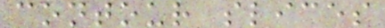contour slices
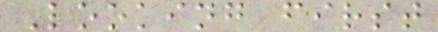Looking first
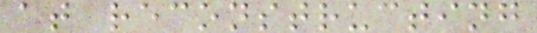at reconstructing
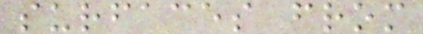surfaces from
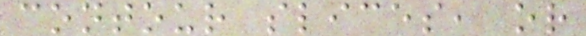contour slices, or
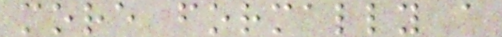more formally a
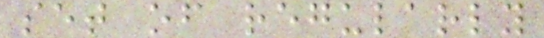set of regularly
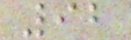92
